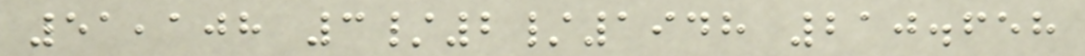51,108 3/2/1948 210.658
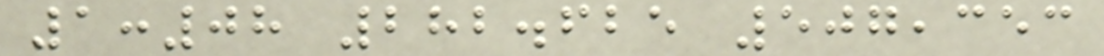1:08 282.625 507,353
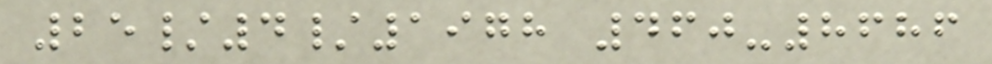25/4/1978 460-8686
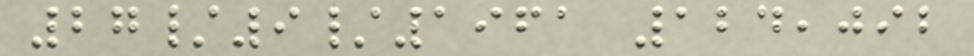27/9/1961 124,092
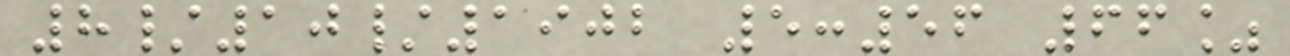8/10/1902 5:56 66%
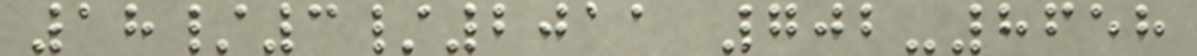18/3/2011 702-8658
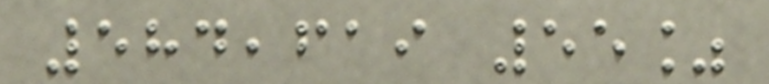584,619 55%
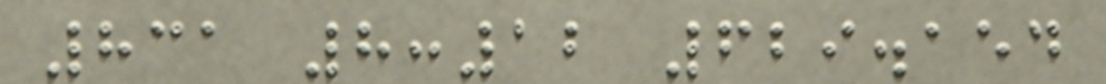831 8:12 629.154
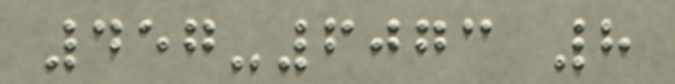457-6073 8
